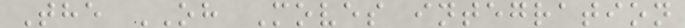The OH Moves integration
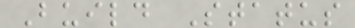Build Status
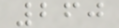260
